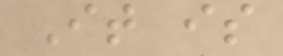It is
